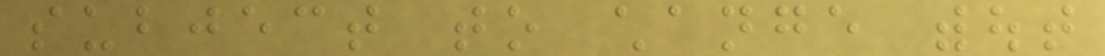subject to change without
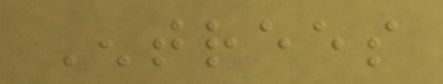Entrees
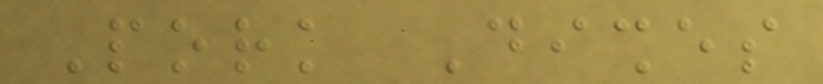Pork Dishes
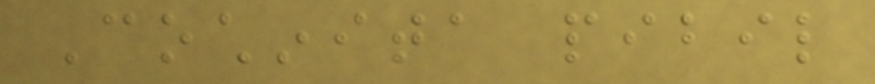Cochinita pibil
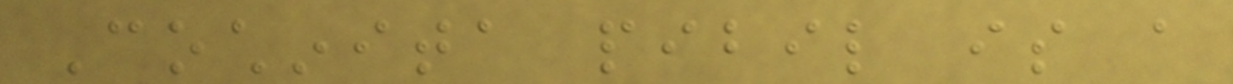Cochinita pibil is a
